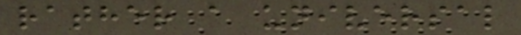rather a universal
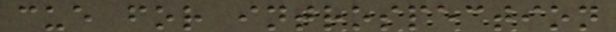cue for introspection
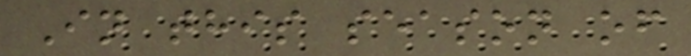In this season of
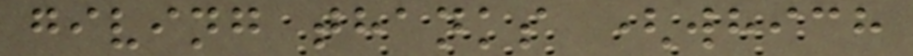giving thanks (which
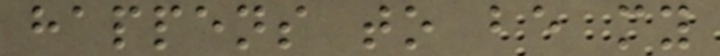happens to be my
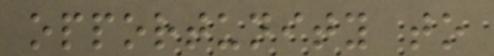opportunity to
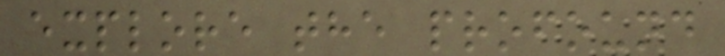explore the profound
